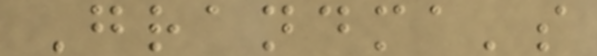Grandma's
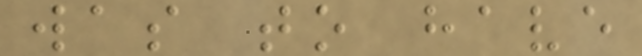was to have
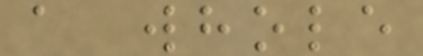a whole
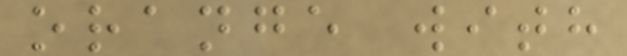orange with
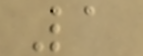1
